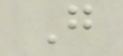G
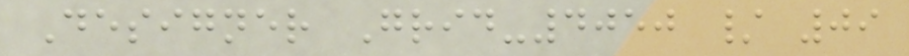Designer Grid-4050 / 09
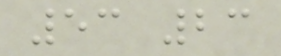53 23
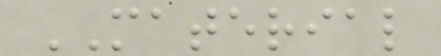MATERIAL
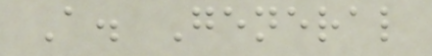A. General
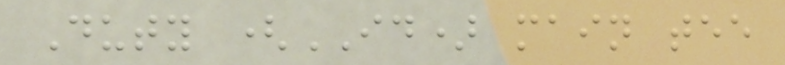Duty (ID) main tee
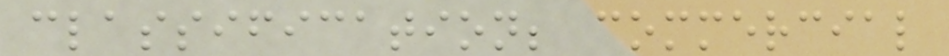classification; commercial
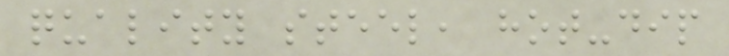quality steel, hot-dip
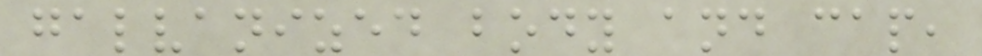galvanized body and cap,
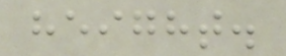height.
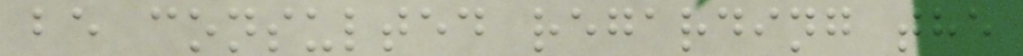be consulted regarding the
